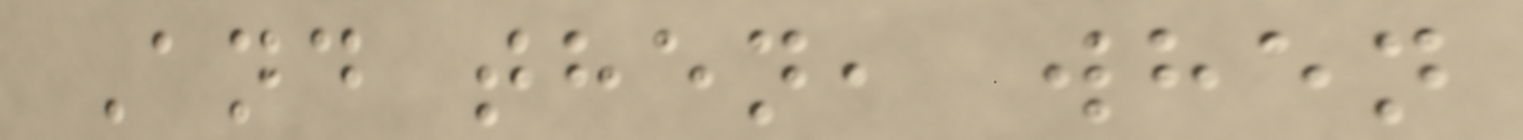And then, when
